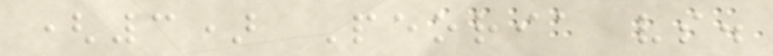(3) Peoria vs.
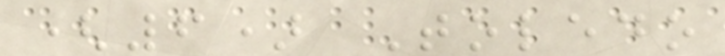(6) Toledo
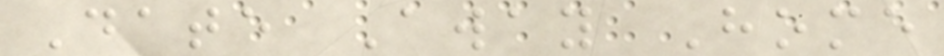Date Away Home
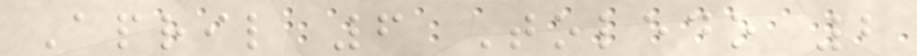April 6 Toledo 2
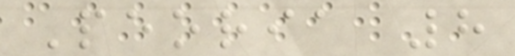Peoria 8
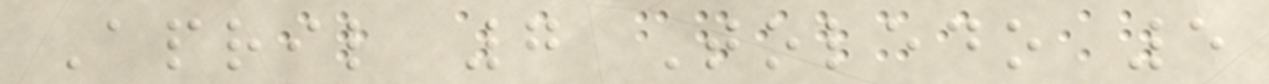April 7 Toledo 5
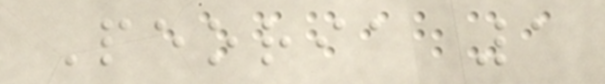Peoria 1
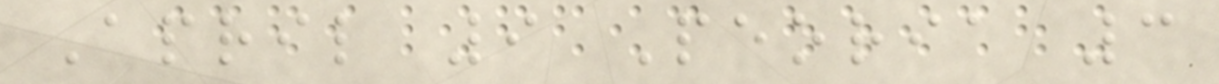April 9 Peoria 3
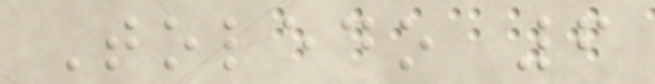Toledo 6
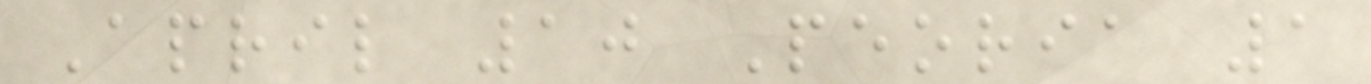April 10 Peoria 1
